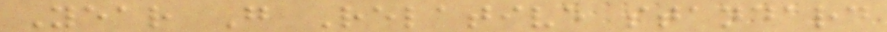Year G Relative standard
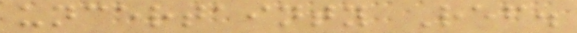uncertainty Ref.
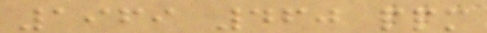1969 460 ppm
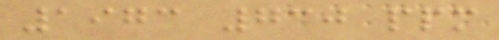1973 730 ppm
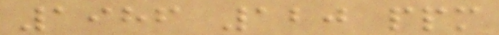1986 120 ppm
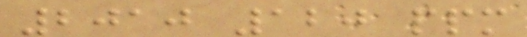2010 120 ppm
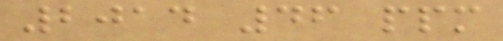2014 46 ppm
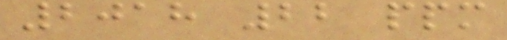2018 22 ppm
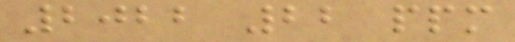2022 22 ppm
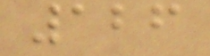126
